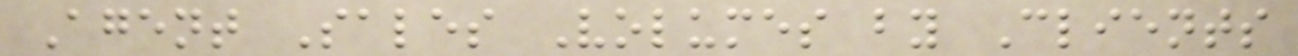Agent Sales Volumes by Clients
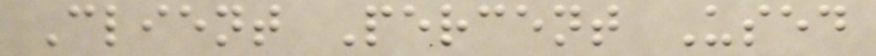Client Percent Used
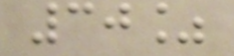30%
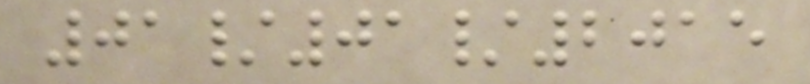01/01/2015
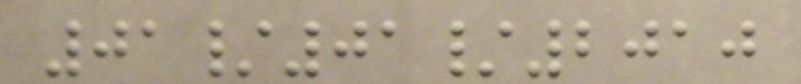01/01/2010
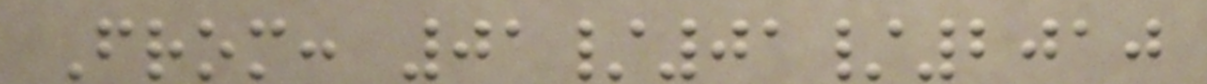From: 01/01/2010
